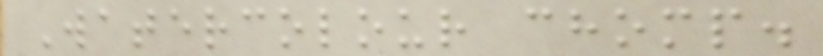Watercolour chomp.
